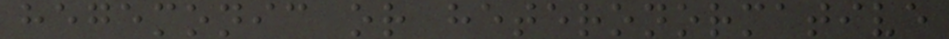hegemonic or heteronormative
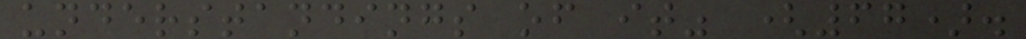understandings of it" (67).
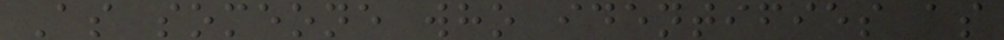As someone who identifies as
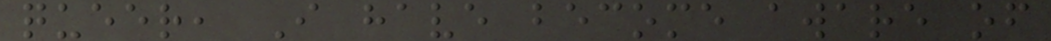queer, I have become aware of
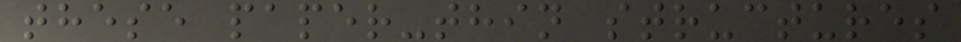these paper-thin structures
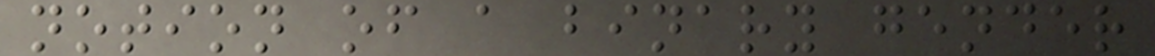notion of a binary gender
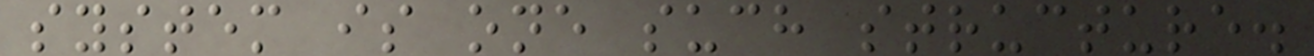system is one such structure.
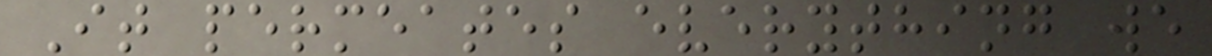It permeates everything we
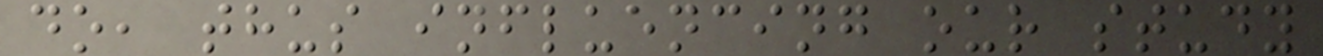do, thus influencing our study
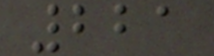221
